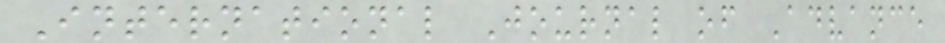International Journal of Advance
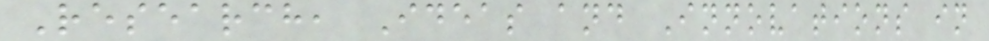Research, Ideas and Innovations in
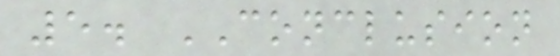5. CONCLUSION
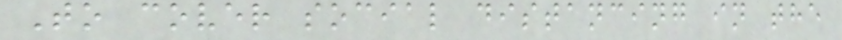To cover social distancing in the
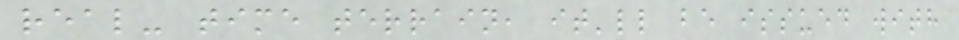real- time terrain, it'll be issued with
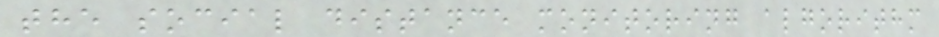the social distance monitoring algorithm
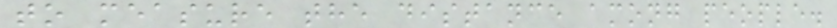to measure the distance among people.
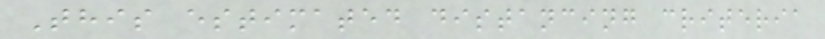This estimated distancing criteria
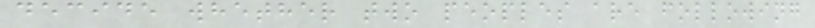decide whether two peoples are following
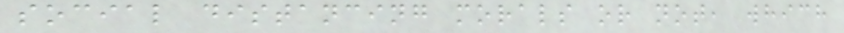social distancing morals or not, which
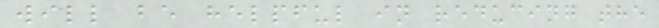will be helpful in reducing the
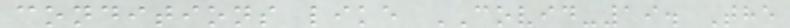conditions like COVID-19. The
